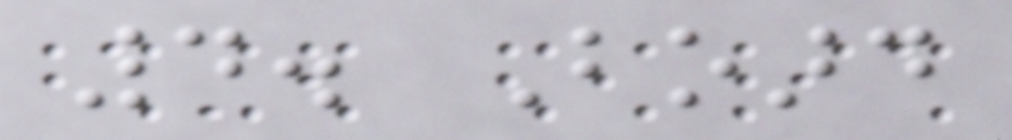4. Board
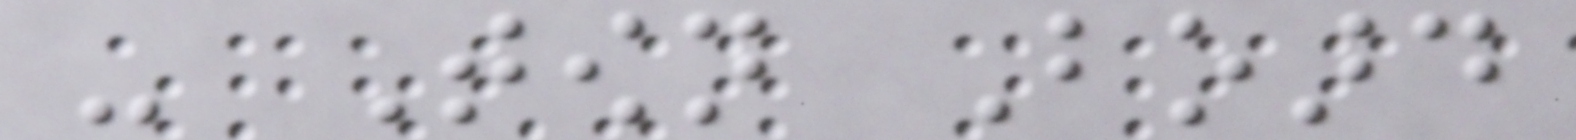- Town Board
